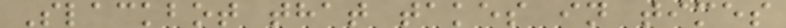Slackbot that takes in times
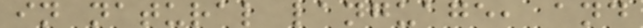in natural language, and
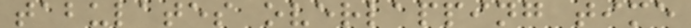tabulates overlapping time
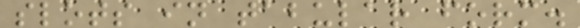slots in tabular form.
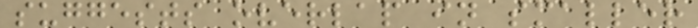suggests overlap in smaller
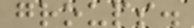groups.
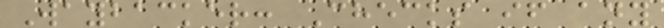Waybacker: Checks if any
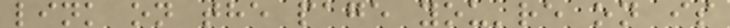link on the page you're on is
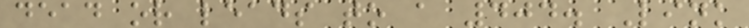dead or leads to a 404. Link
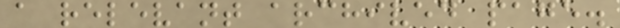a relevant archived page.
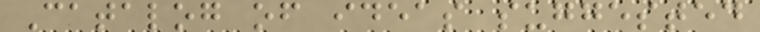Catalog of ideas suggested
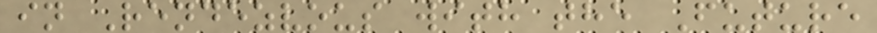in Rendezvous with the Future
